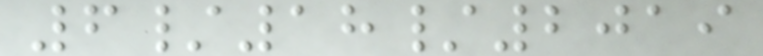6/18/2019
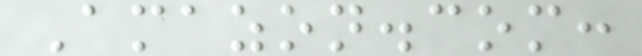Amazon.com:
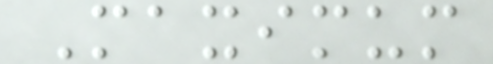Maximum
